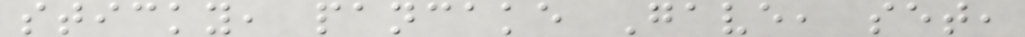sticky, pancake Gave, set,
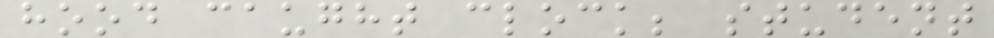hood caught clock; student
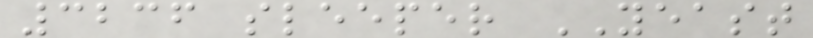3236 sleeper YEAST
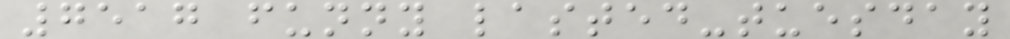7517 funny lasted-tuesday
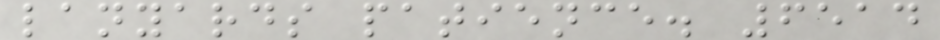lanyards patience. 6514
